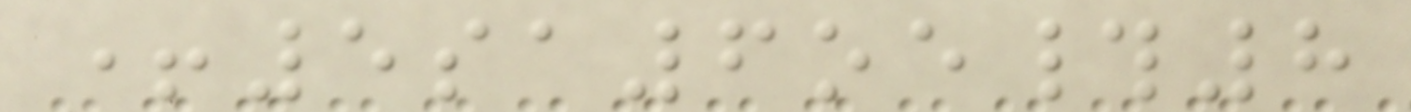+5sa6oe#8
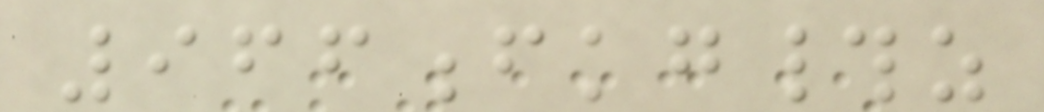966fkg#z
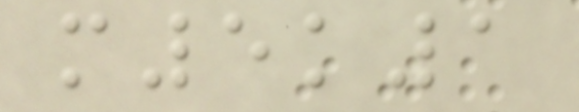m5k1
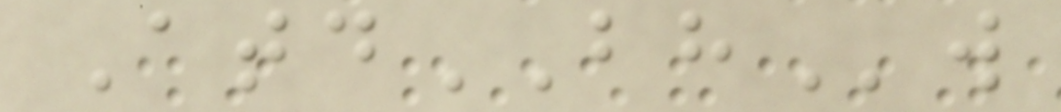AtdBHw
